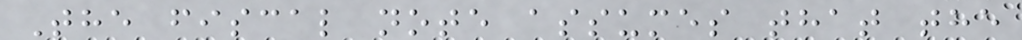The fiscal note assumes that the
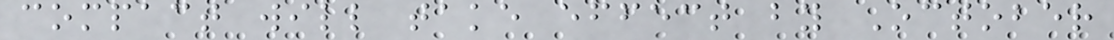compact will take effect by October
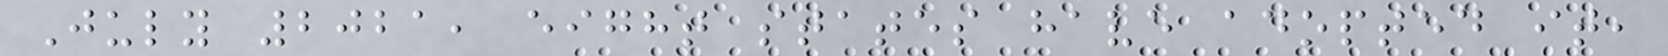July 2021, eight states have adopted it,
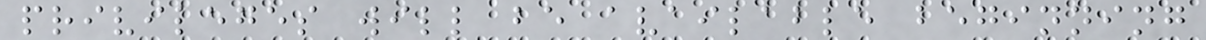privileges will be available beginning
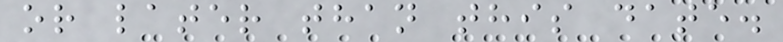or later than this date.
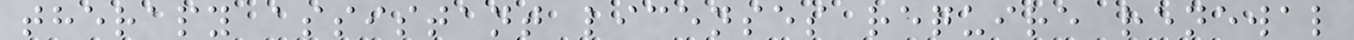therapy assistant licenses require renewal
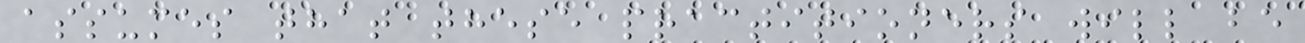assumes that these practitioners will be
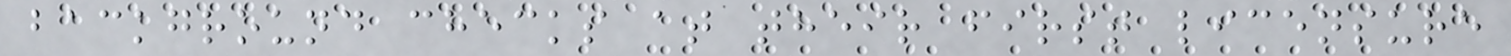background checks at their first licensure
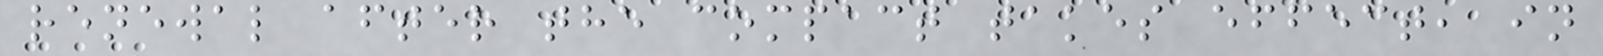renewal after the compact takes effect, in
